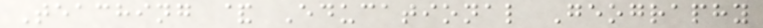Teaching & Educational Geography
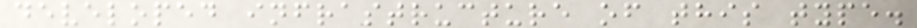developed infrastructure of this type.
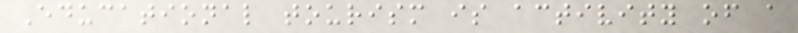Educational tourism is activity of a
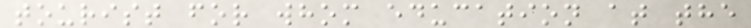tourist for whom education at the
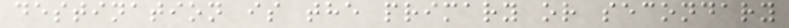destination is the primary or secondary
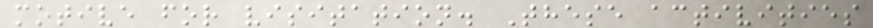motive for visitation. These activities
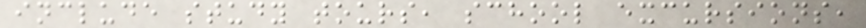include study tours, school excursions,
